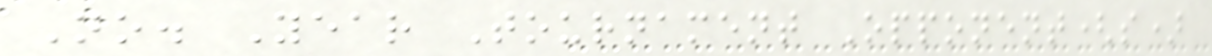No. Year Tournament Opponent(s)
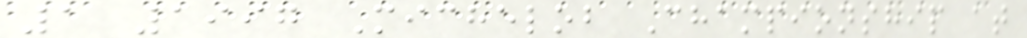1 1997 Michelob Championship at
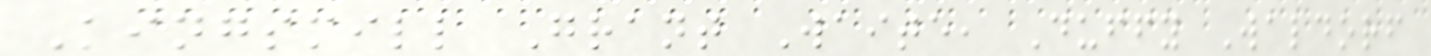Kingsmill Grant Waite, Duffy Waldorf
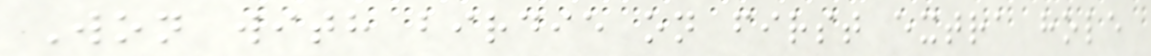Won with birdie on first extra hole
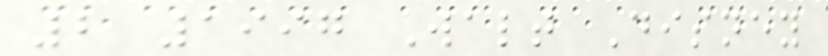2 1997 Walt Disney
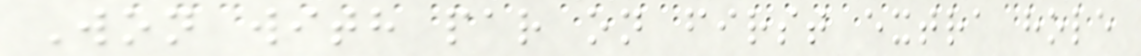Won with par on first extra hole
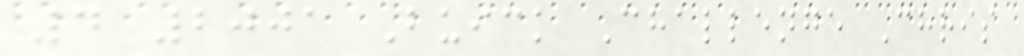4 2001 Buick Challenge Chris
